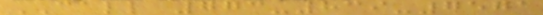CALL 773-839-7571
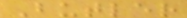Butler
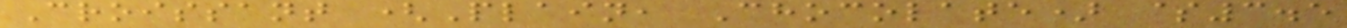Croissant (Plain, Chocolate) $3.5
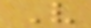V
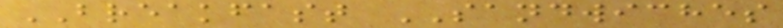BREAKFAST SANDWICHES
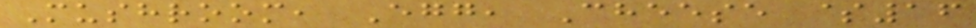Mushroom, Egg, Cheese $16
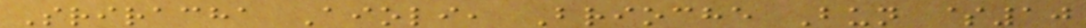Sriracha Aioli, Brioche Bun $10
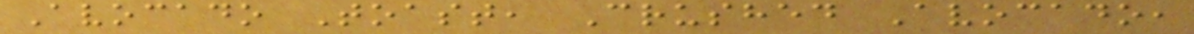Avocado Toast, Crushed Avocado,
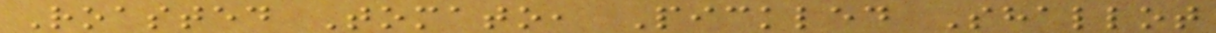Roasted Tomato, Pickled Shallot
